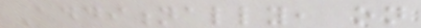Additionally, on
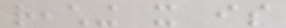reaching it is
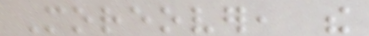Moreover, the
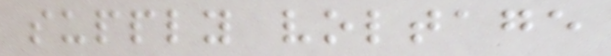supply voltage
